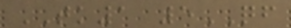TK1 5QF
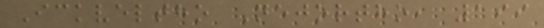Ickveltho Nejortho, 199
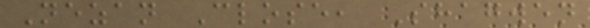Nezan Close, Shagwen
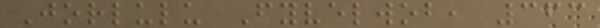Jorlulu Fyvelwob, 363
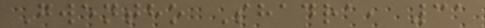Gwentho Shadra, 31
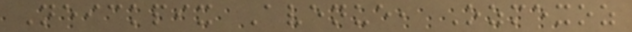Neickpix Avenue, Ozmexoz
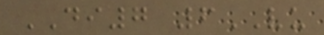DI7 6VU
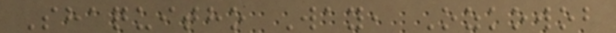Shaquitho Way, Ozkowob
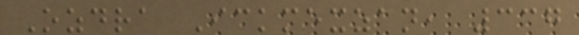Ozdra Ickmexzan, 337
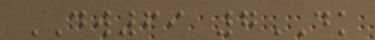DW69 7DK
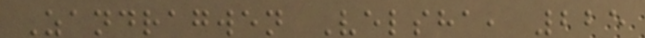Zandragwen Velsha, 225
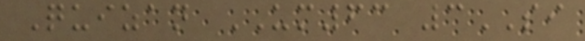Quizan UM63 3SI
